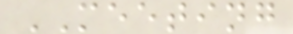MEETING
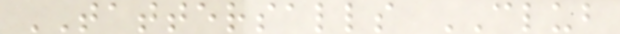TATTERSALLS CLUB
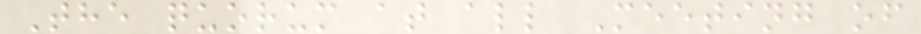The quorum at all Meeting of
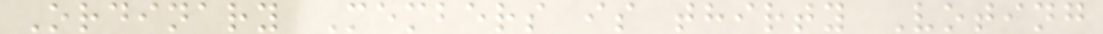Ordinary Members is thirty Voting
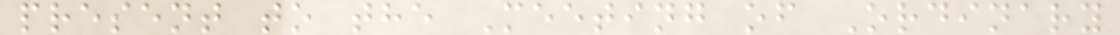present to the Meeting of Ordinary
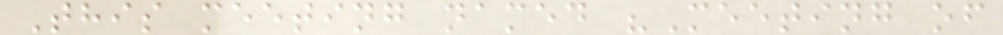This meeting named "Meeting of
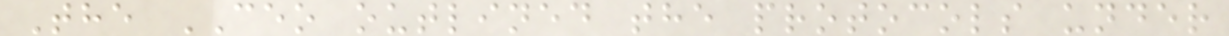The CEO outlined the protocols under
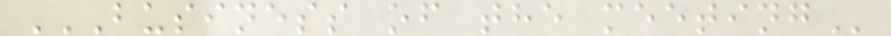BUSINESS OF THE MEETING
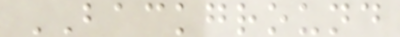BACKGROUND
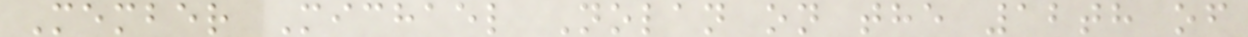Member Michael Nolan on the 12th of
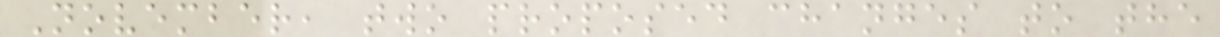November, two proposed changes to the
